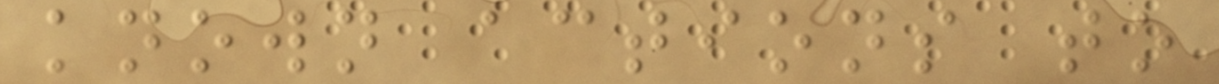known actions to
